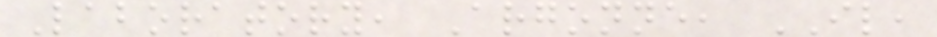Laboratory, Argonne, IL,
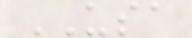USA
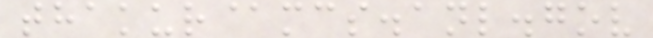thakur@mcs.anl.gov
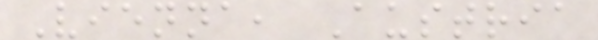Vienna, Austria
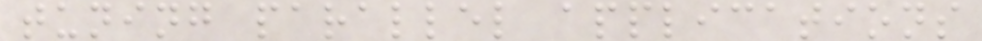tuning parallel applications
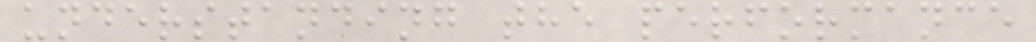understanding the performance
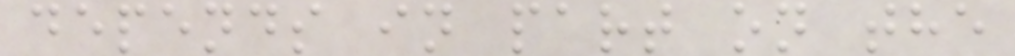depends in part on the
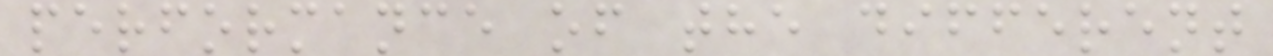performance of the different
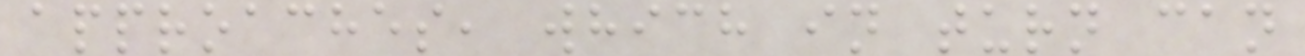approaches, which in turn can
